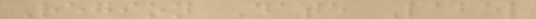Region Date Label
